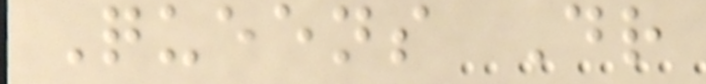Queens Dr
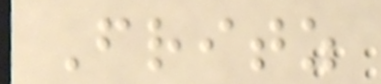Fritz
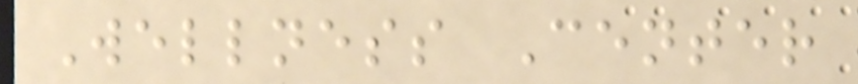Wellness Center
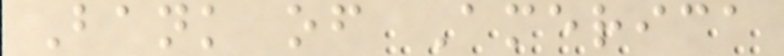Bank of America
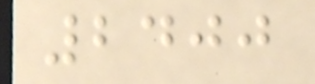2400
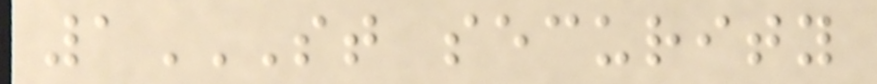1ST SECURITY
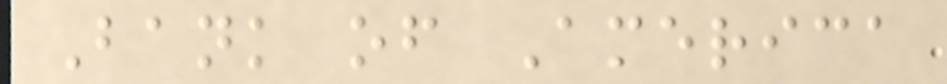Bank of America
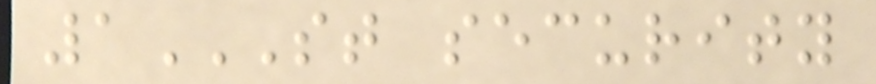1ST SECURITY
